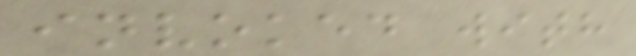invoked with
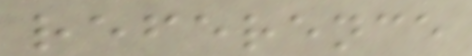reference
